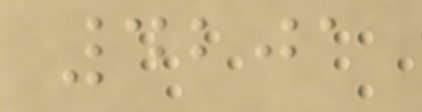4201
